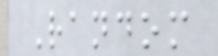Random
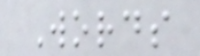Words
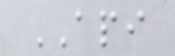API
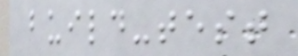build-test
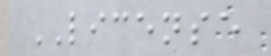LICENSE
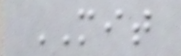MIT
